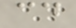cd
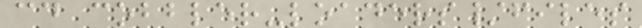cd cobbler-loaders/files
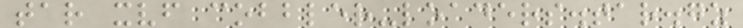tar xvf cobbler-loaders.tar.gz
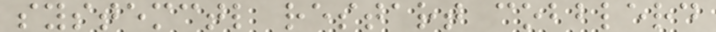systemctl restart cobblerd
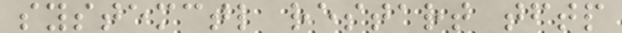systemctl restart tftp
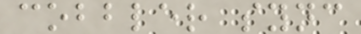cobbler sync
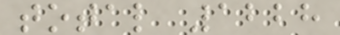total 1228
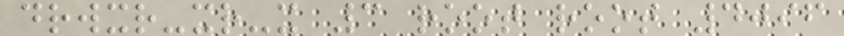drwxr-xr-x 3 root root 4096
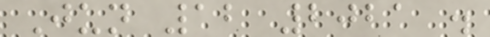Jun 12 2021 .
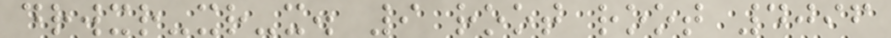drwxr-xr-x. 9 root root 4096
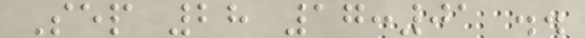Sep 28 17:01 ..
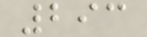293
